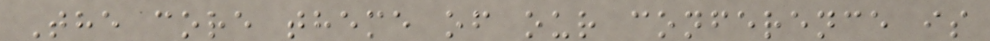The core theme of our conference is
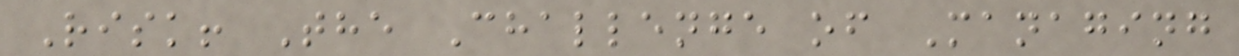Risk! The Challenge of Managing
